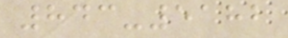843-5182
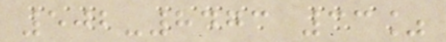502-8473 33%
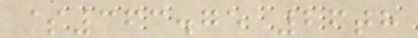$363.75 26th
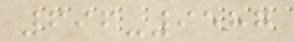696-9587
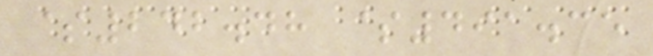$242.48 $491.35
